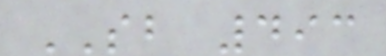SB 493
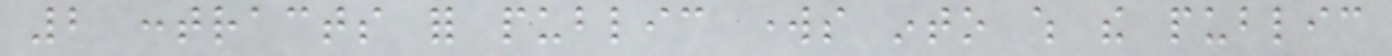2 contracts for public works into which the public
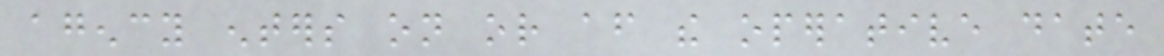agency enters on or after the operative date
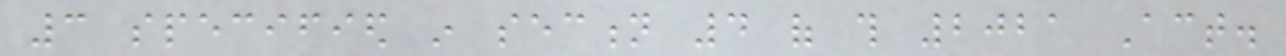3 specified in section 4 of this 2021 Act.
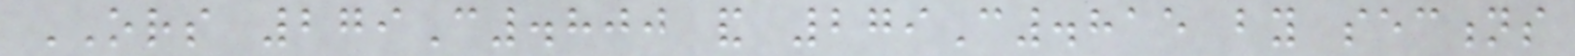ORS 279C.800 and 279C.815 by sections
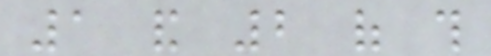1 and 2 of this
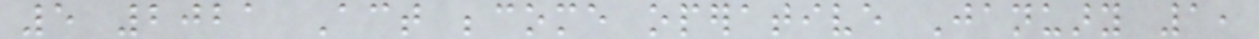5 2021 Act become operative January 1,
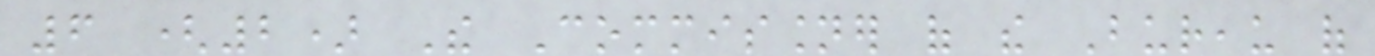6 (2) The Commissioner of the Bureau of
